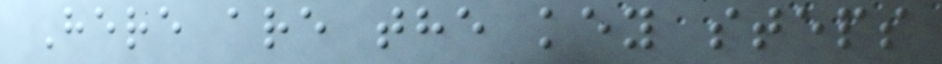Here are the key steps
